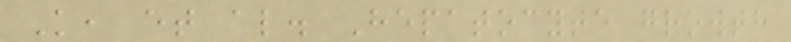K, et al. Hepatocyte growth
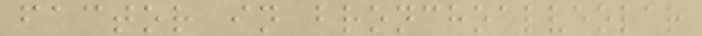factor in bronchoalveolar
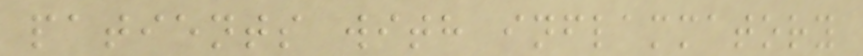patients with inflammatory
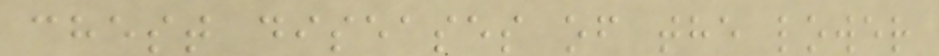chest diseases of the lower
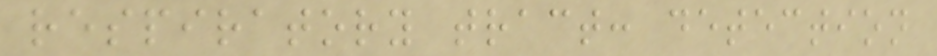respiratory tract: detection
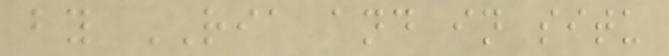by RIA and in situ
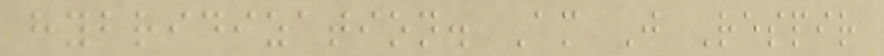hybridization. Am J Respir
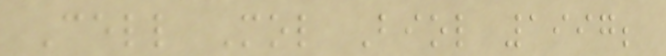Cell Mol Biol 1997;
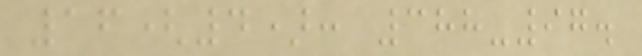16(4): 388-97.
